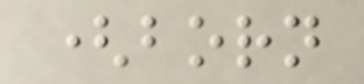(born
